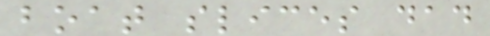boat slices dad
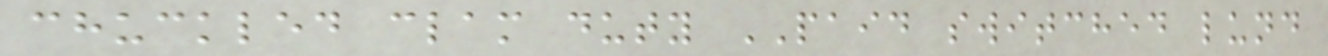chuckled clam duty PAID switched lund
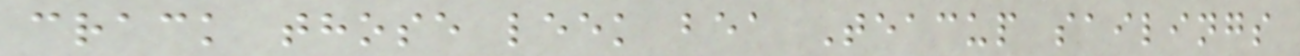crack those leek bea Teacup sailings
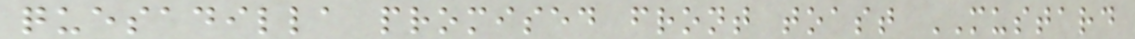quesadilla promised front toast MUSTARD
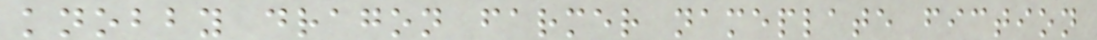knobby dragon farmer nameplate fiction
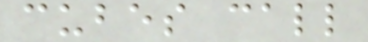cubes call
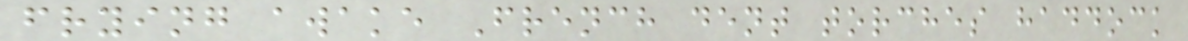frying awake French dent torches haddock
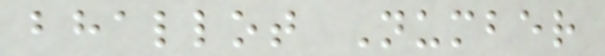bhallot Number
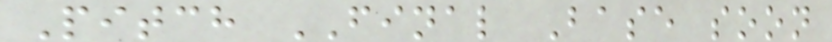Pitch FINAL Base soon
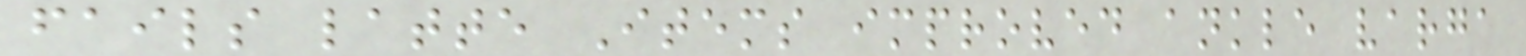fails latte Items improved ankle varga
